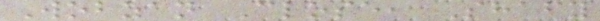Wobzan Close, Shafy
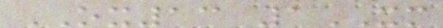OX13 1XM
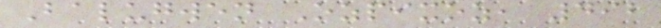Balugwen Ozpixoz, 492
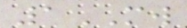1MW
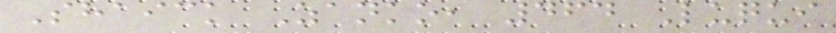Shaick Zanko, 464 Luqui
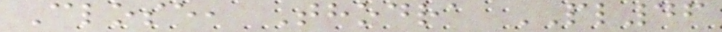Close, Thodra PL46
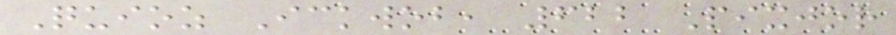Quioz Ickwob, 622 Pixjor
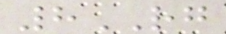8RG
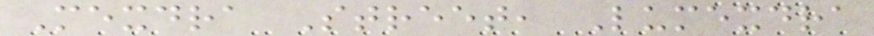Mexdra Street, Lumexdra
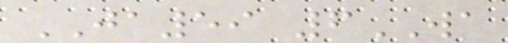JA59 6WA
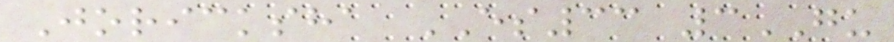Joricksha ES33 3GU
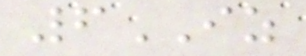6IZ
